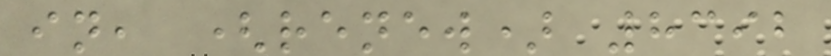in, (renew) 8392
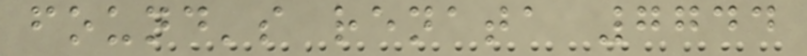found's renata 7744
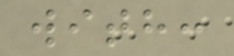with:
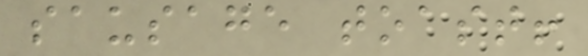sausage toast!
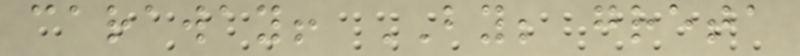caraway! BY; greta
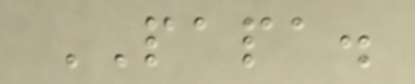PAPA.
